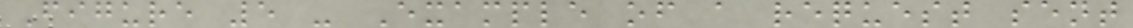Figure 5 - Example of a request sent
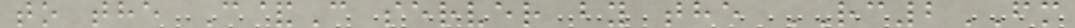to the C&C server by the RC2FM
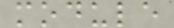module
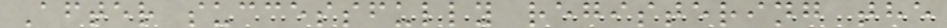After successfully registering the
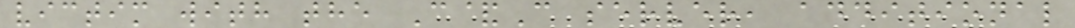victim with the C&C server, additional
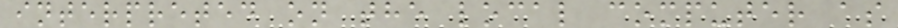interpreted on the local computer as
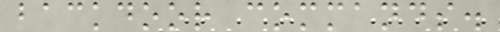backdoor commands.
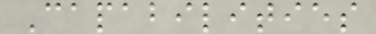Capabilities
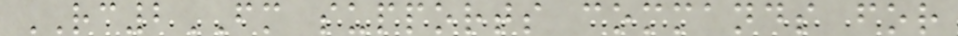RC2FM supports commands for
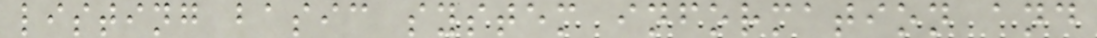listing basic system information and
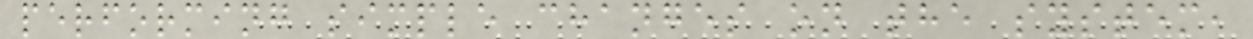performing simple changes on the system,
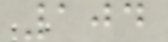104
